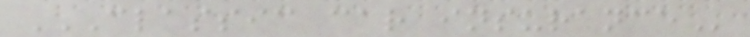CLASSIC CAR INSURANCE
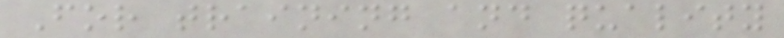For training and quality
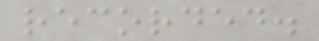recorded.
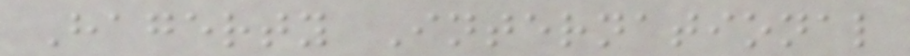Hagerty International
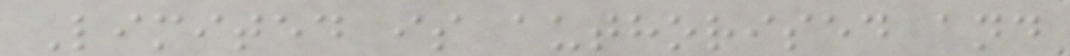Limited is authorised and
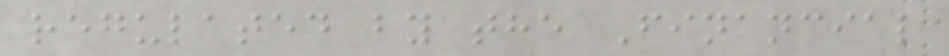regulated by the Financial
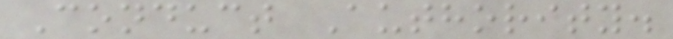Conduct Authority.
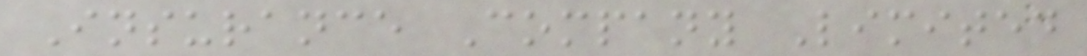Insurance Company Limited
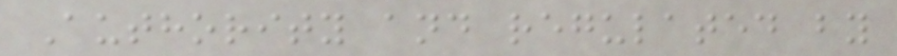Authority and regulated by
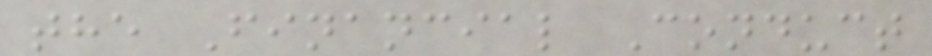the Financial Conduct
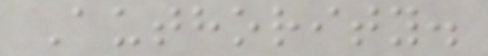Authority.
